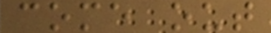come out
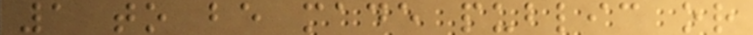1 to be made public or
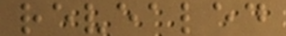revealed
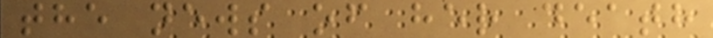the news of her death
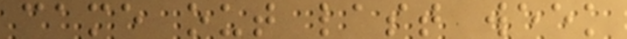came out last week
